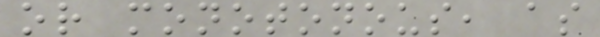or monotonous, as
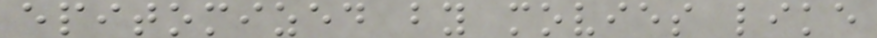epitomized by movies like
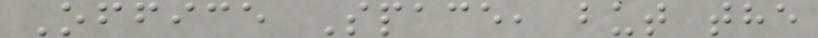Office Space, but the
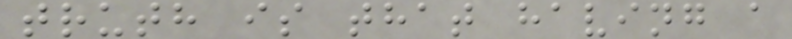truth is that having a
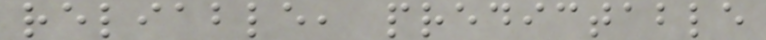reliable, predictable
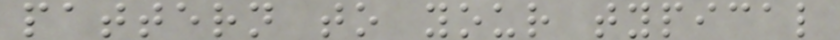pattern to your typical
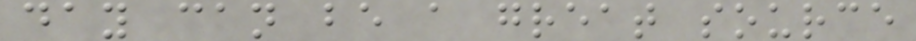day can be a great source
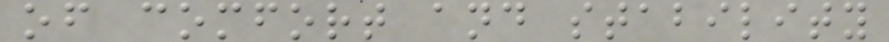of comfort and stability
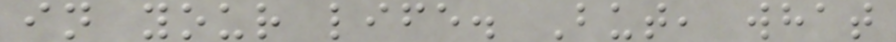in your life. But, what
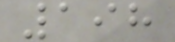198
